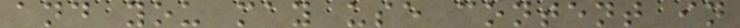and you may use content in
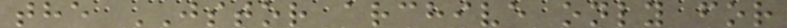the JSTOR archive only for
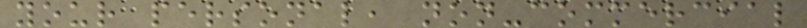your personal, non-commercial
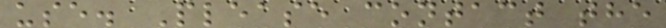use. Please contact the
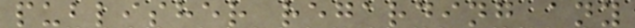publisher regarding any
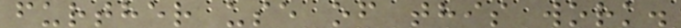further use of this work.
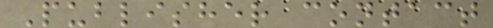Publisher contact
